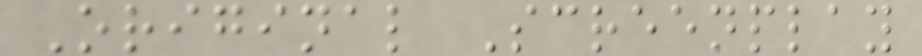Original Screenplay
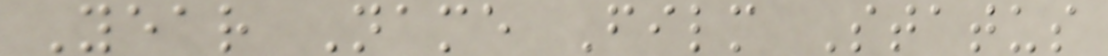Year Name Film Status
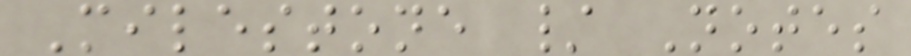Milestone / Notes
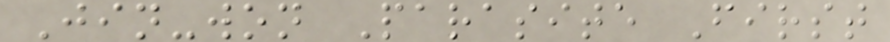Jin-won Parasite First
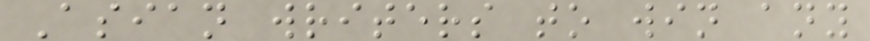Asian writers to win any
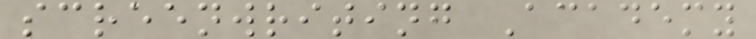screenwriting Academy
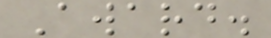Award.
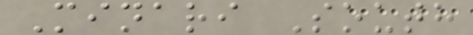Minari South
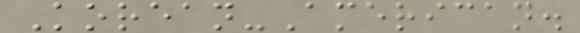Korean-American.
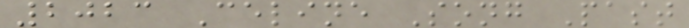2023 Celine Song Past
